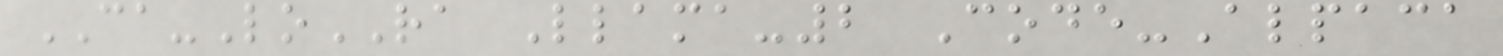CA-LoRA Llama-2 Code-Alpaca
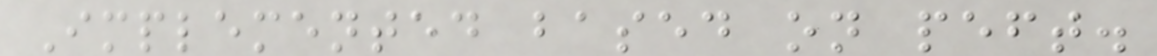Implemented based on peft.
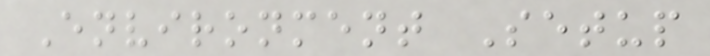Environment Setup
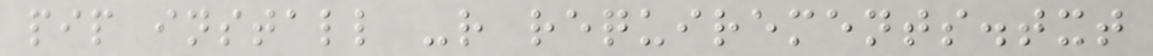pip install -r requirements.txt
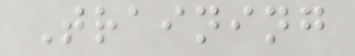Training
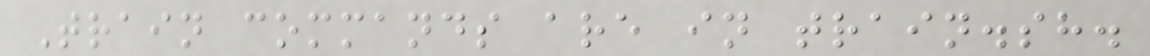Train commands are in train.sh.
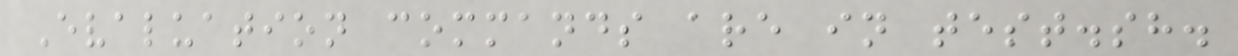Evaluation commands are in test.sh.
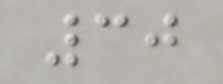30
